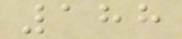188
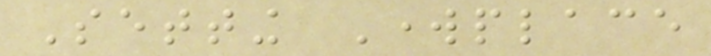Setting Workplace
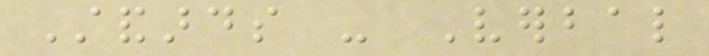Standards - Verbal
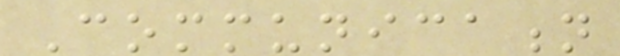Communication
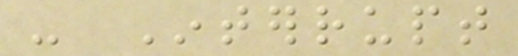- Interrupt
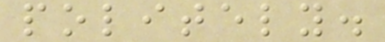politely.
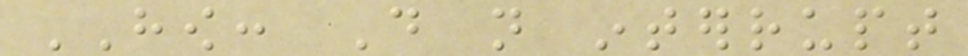HOW: Do not interrupt
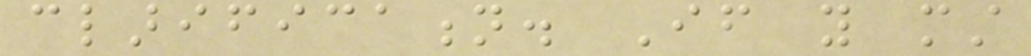clarification. If you must
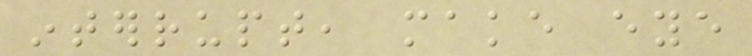interrupt, make eye
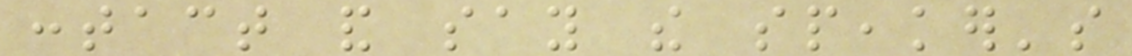contact and say the speaker's
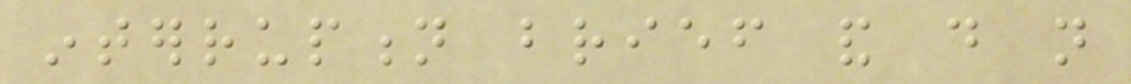interruption brief and do not
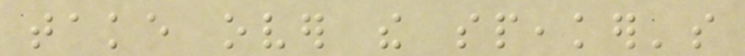take over the speaker's
